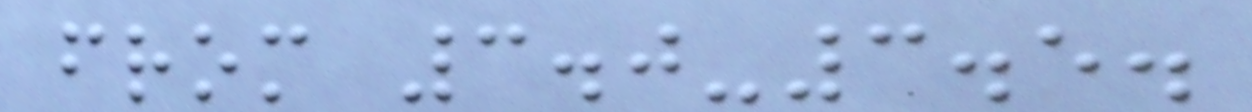from 3.0-3.5.
